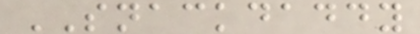SNACKDADDY
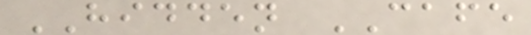HIDDEN CAFE
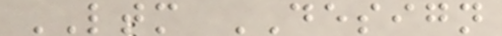LTM DESIGN
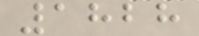1828
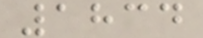1834
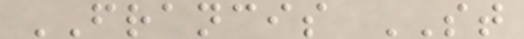FRANCIS ST
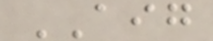AIG
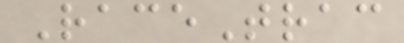RaceTrac
